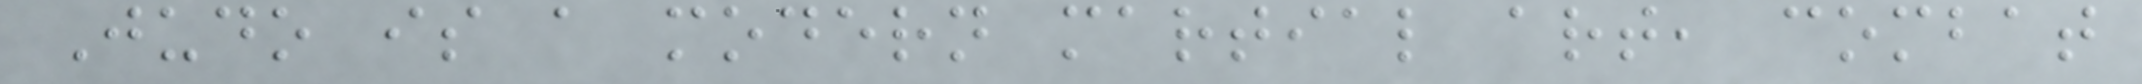Judo is a modern martial art, combat
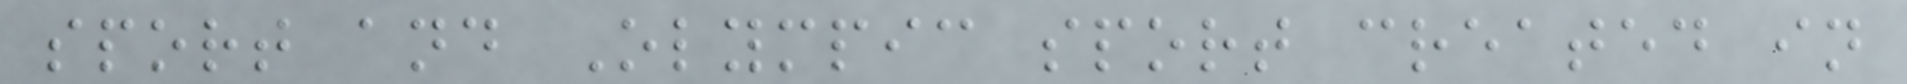sport and Olympic sport created in
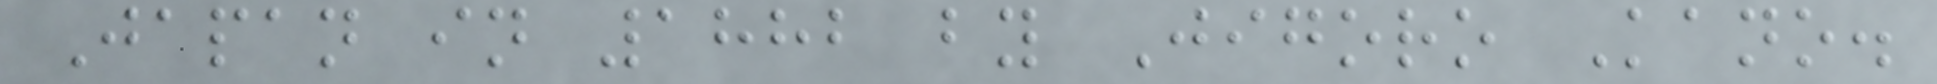Japan in 1882 by Jigoro Kano.
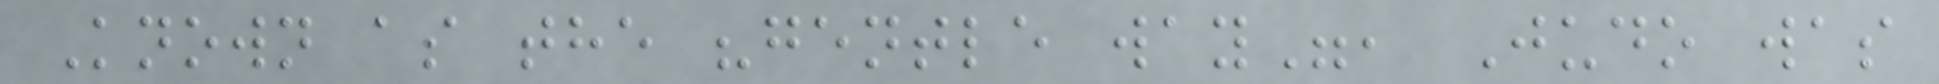Known as the "gentle way", Judo was
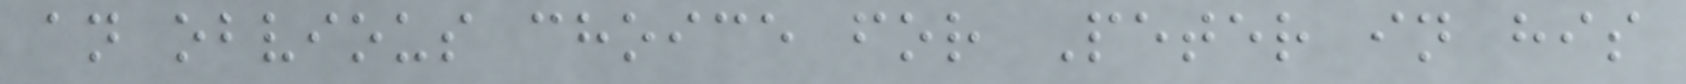an obvious choice for Peter in his
